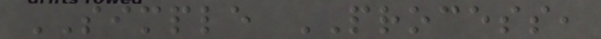SIMPLE PROCESS,
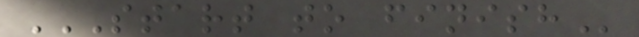START TO FINISH
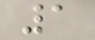1
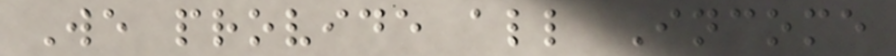We provide all Income
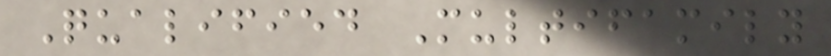Qualified Multifamily
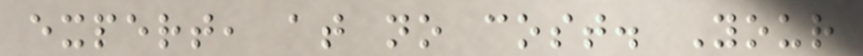expert, at no cost. Your
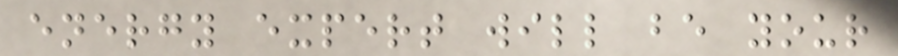energy expert will be your
